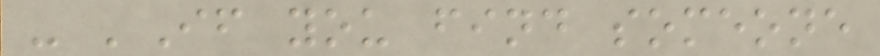- 'If you find someone
